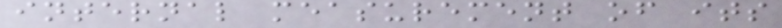internal measurement of its
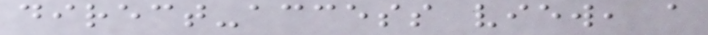direct-access view, a
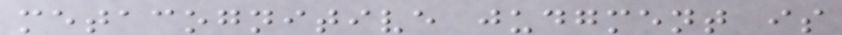metacognitive judgment is
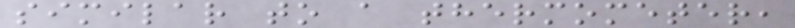similar to a thermometer,
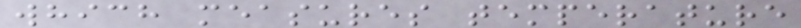which measures temperature
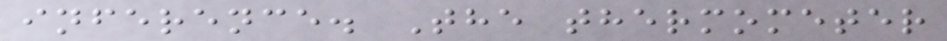inference. The thermometer
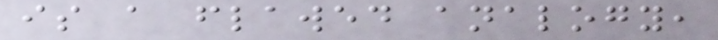is a flawed analogy,
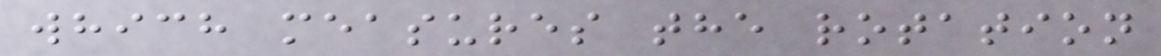which measures the rotation
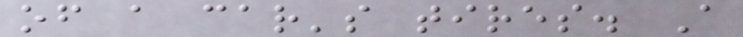of a car's tires. A
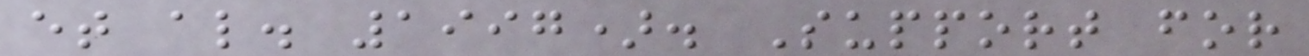et al. 1997). Support for
